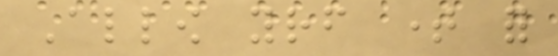Allow yourself time for
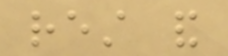rest and
